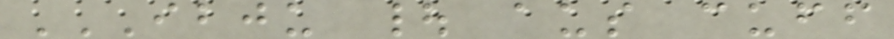IBJU | AUS CUFF
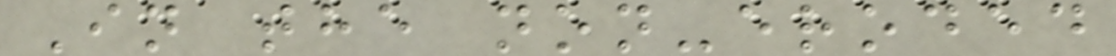In the non-eroded
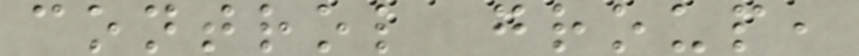control group,
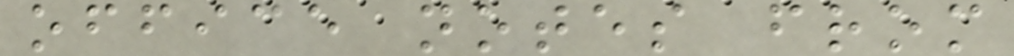office notes from
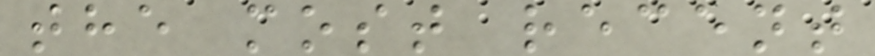the most recent
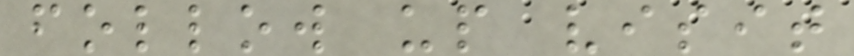follow up visit
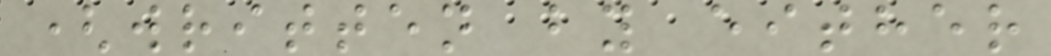(written by either
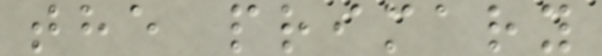the primary
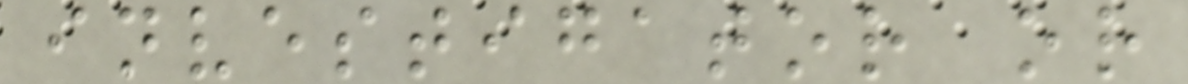investigator or
